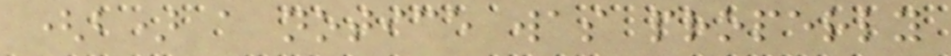(b) a notice was properly
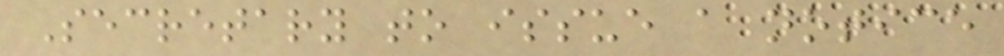Secretary to issue a notice
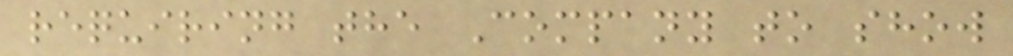requiring the Company to show
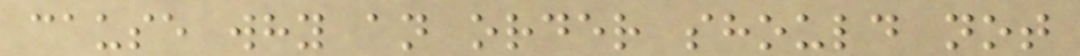cause why an order should not
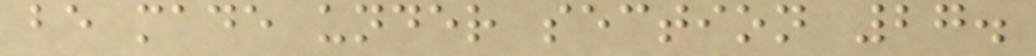be made under section 27.
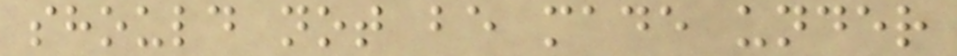should not be made under
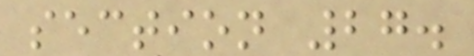section 27.
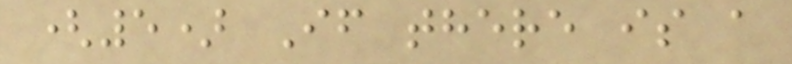(5) If there is a
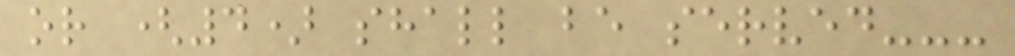or (4) shall be served---
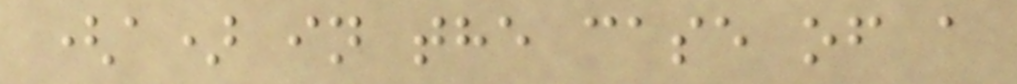(a) in the case of a
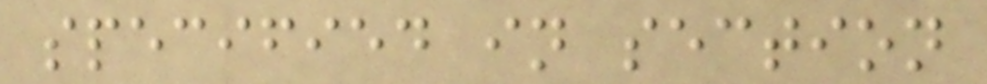specified in section
